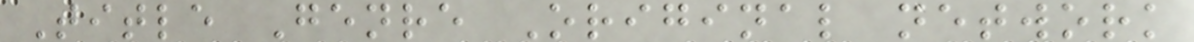Title Genre Original network
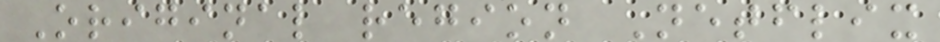Original region Netflix
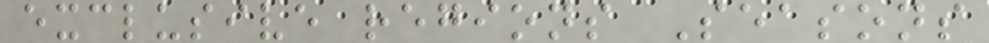exclusive regions Seasons
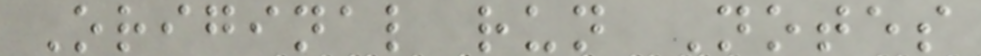Original run Notes
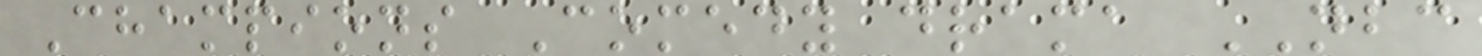Champions Comedy drama NBC
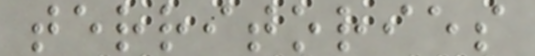territories
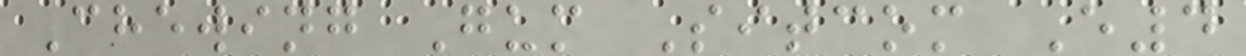Chewing Gum Sitcom E4
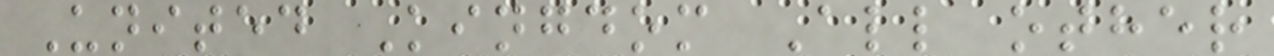United Kingdom All other
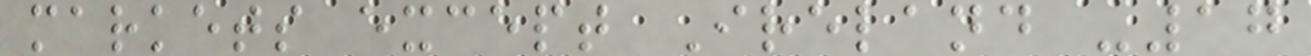markets except Ireland -17
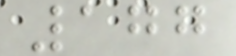177
